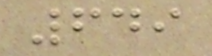649
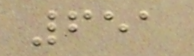651
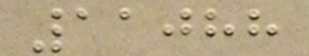11088
